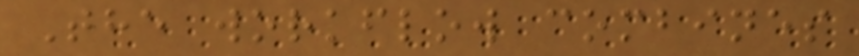The workflow combines
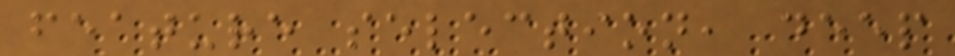feature selection, deep
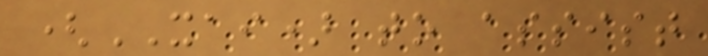(XAI) to assist
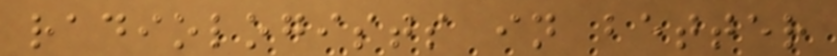radiologists in better
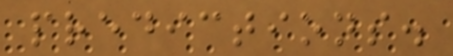predictions.
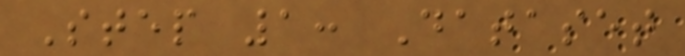Step 1: Dataset
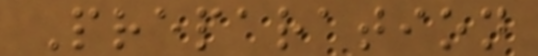Preparation
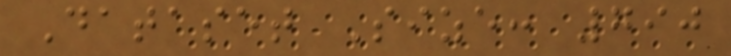Dataset Size: 790
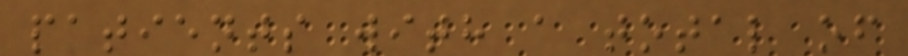patients with a total of
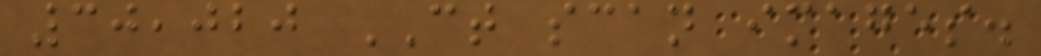30,020 CT scan images.
